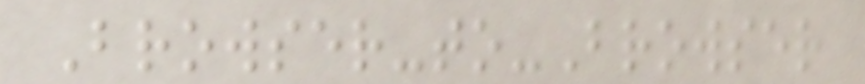Browser-to-Browser
